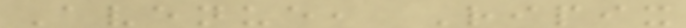Avenue, Ripix
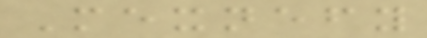Mexnefy
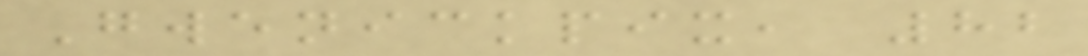Gwenickpix, 82
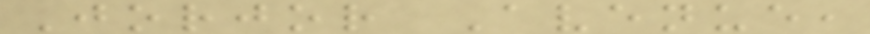Jorjor Avenue,
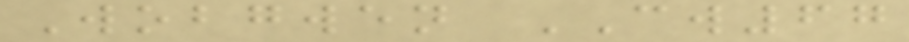Wobgwen CW67
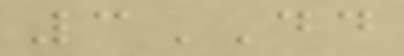3DD
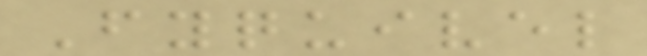Fyquivel
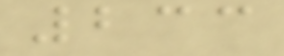233
